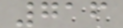716
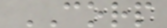CORP
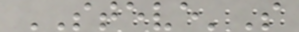STEVE'S
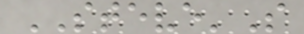STEVE'S
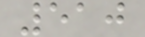510
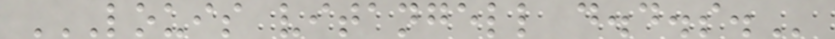LOUIS VITANGELL D.D.S.
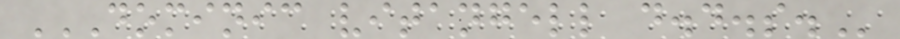DOMINIC VITANGELL D.D.S.
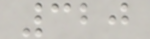320
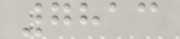7813
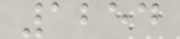1254
